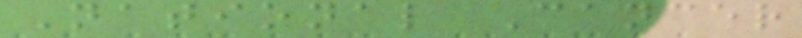National Cancer
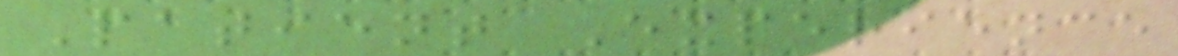Patient Experience
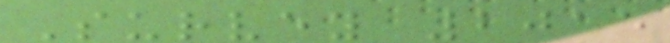Survey 2015
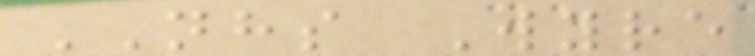NHS Wyre
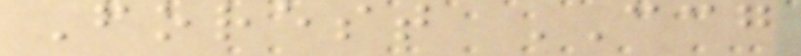Forest CCG
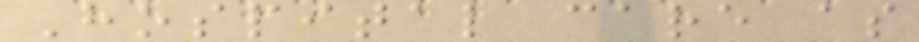Hospital care as
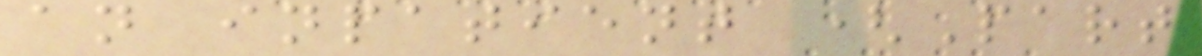an inpatient (Part
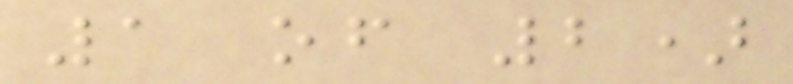1 of 2)
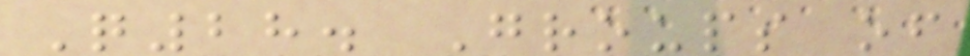Q28. Groups of
